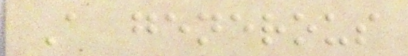A generous
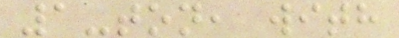1-ton, with
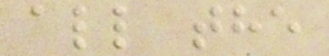all the
